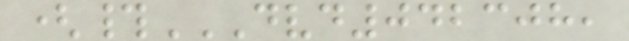(#DVD042308,
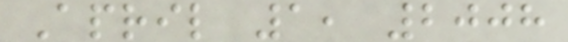April 1, 2008
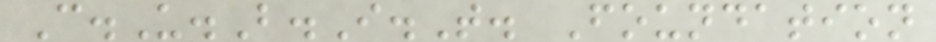C.U.B.I.T. Foundation
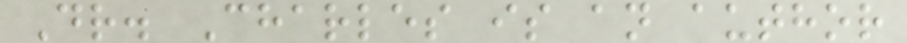Dr. Charles is an author
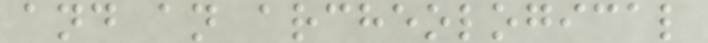and an archeological
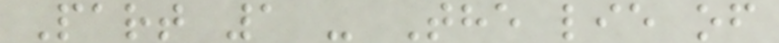Part 1 - The lie of
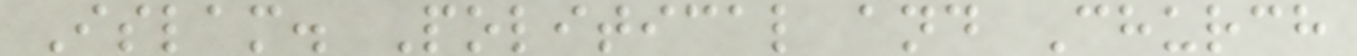Islam. Political and Church
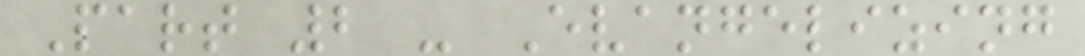Part 2 - Evangelizing
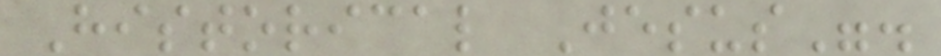Historical Jesus".
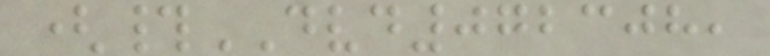(#DVD072308,
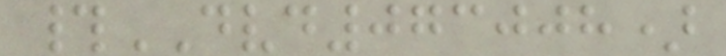#DVD073008)
